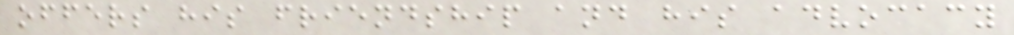offers his friendship and his advocacy
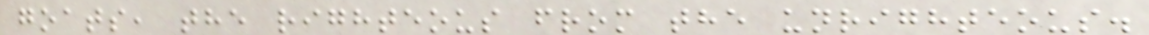goats, the righteous from the unrighteous.
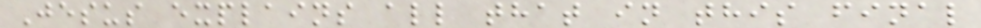Jesus explains all that in this final
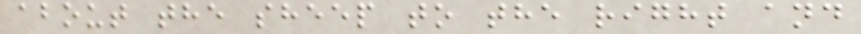about the sheep to the right and
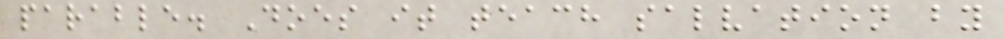parable. Does it teach salvation by
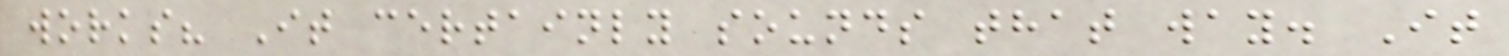works? It certainly sounds that way. It
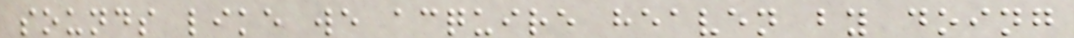sounds like we acquire heaven by doing
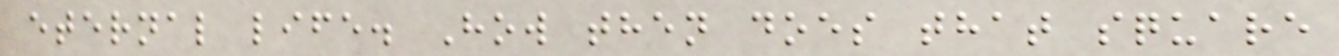eternal life. How then does that square
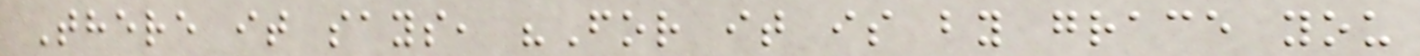There it says, "For it is by grace you
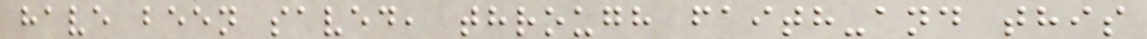have been saved, through faith-and this
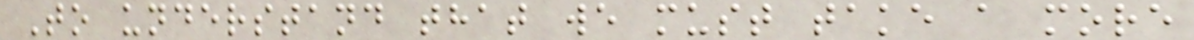To understand that we must take a more
